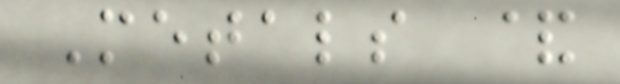Metals &
